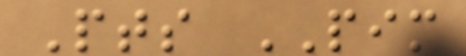Pts PIM
